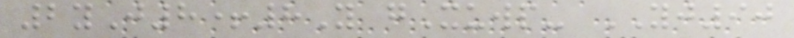2yJ8+8Y gXuwp- YJ90
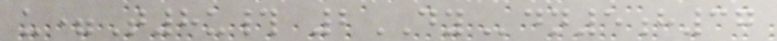u=T8u# 2DYdn5h37
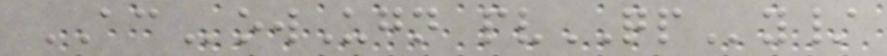ACowUgn pvQPy/
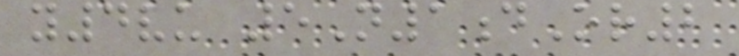y4vu 5N1dOr2
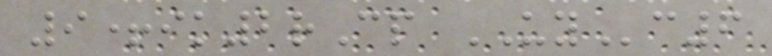9+ik2rCp UYc6
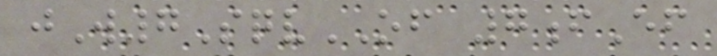jW7SqvOF 7fEf
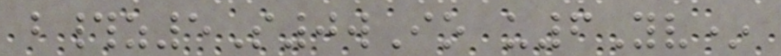b#z5S0wIo u6Yv*
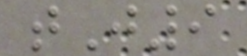tJ9
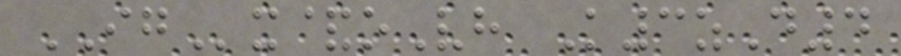IGx&oVh K3zD4
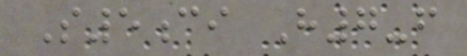S5ci H7-f
